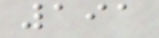191
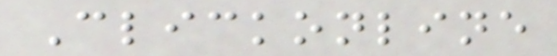Clickonline
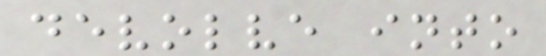devolve into
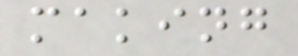making
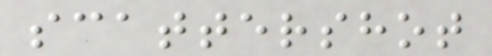scattershot
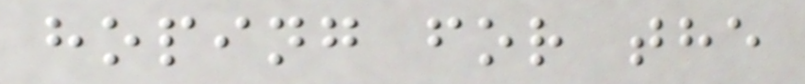hoping for the
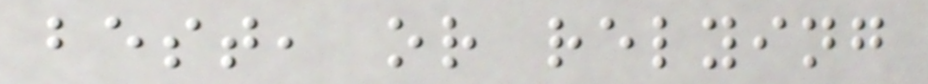best, or relying
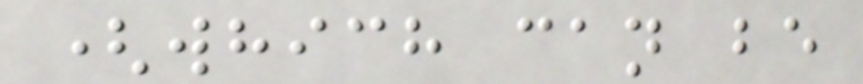(which can be
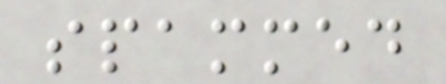spammed
